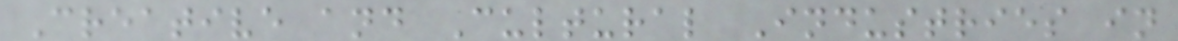Creative and Cultural Industries in
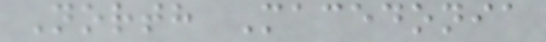North Macedonia
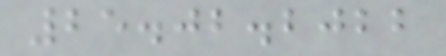25.02.2022
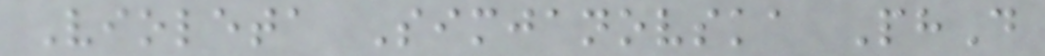Violeta Simjanovska PhD
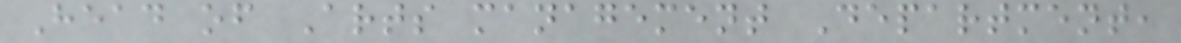Head of Arts management Department,
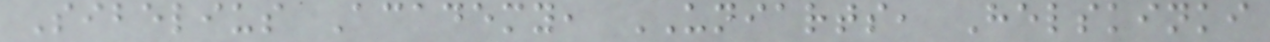Sibelius Academy, UNIARTS, Helskinki
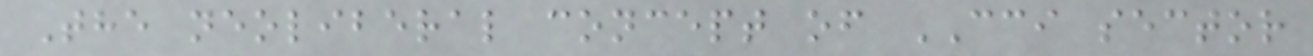The neoliberal concept of CCI sector
